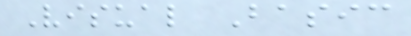Visual Basic
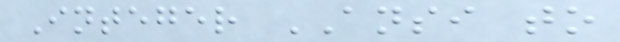Integer ANSI to
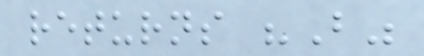returns "B"
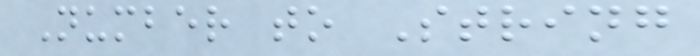Number to String
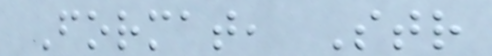Format, Str
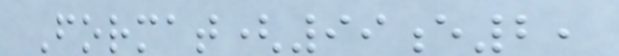Format(99e2,
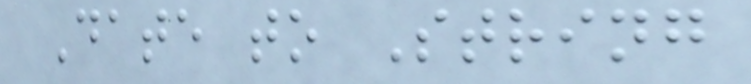Date to String
